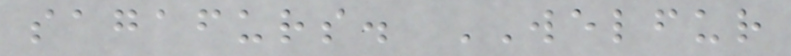sagafurs. WELFUR
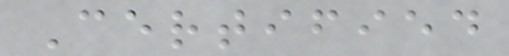Certified
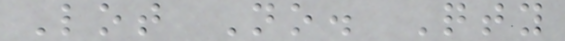Lot No. Qty
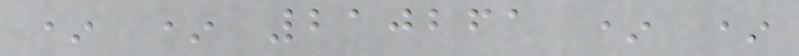* * 210261 * *
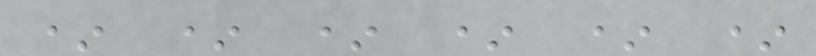* * * * * *
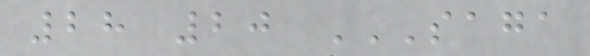28 20 SAGA
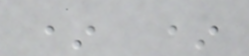* *
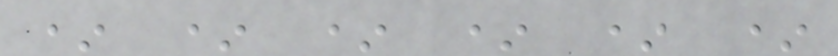* * * * * *
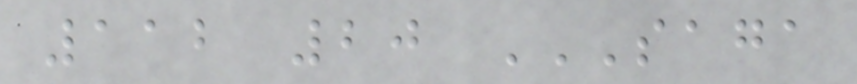112 20 SAGA
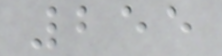255
